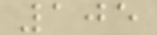105
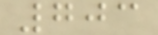703
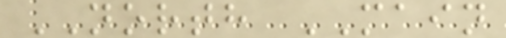NORTH MAIN
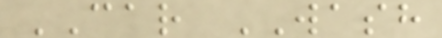CAR WASH
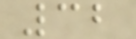32
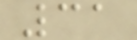31
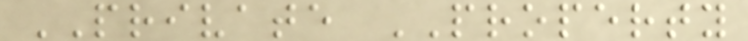PRIVATE PROPERTY
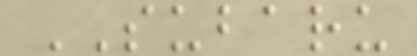SUBARU
